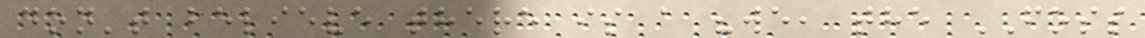don't believe there is a "we, the FOSS
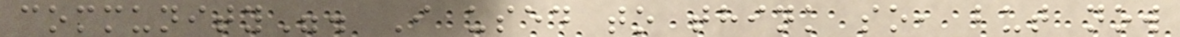community". I used to think so, but now
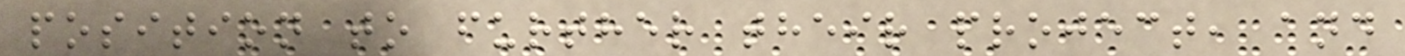position to further their project, and
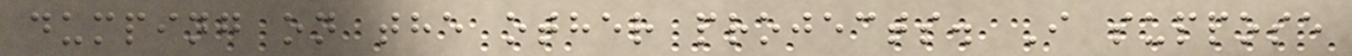dumping on the other projects. I suppose
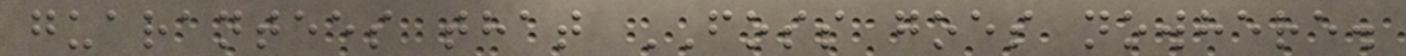guarantees that FOSS goes nowhere.
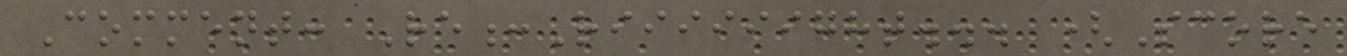Comment: Re:Riiiiiight... (Score
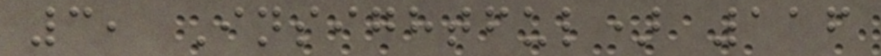3, Insightful) 116
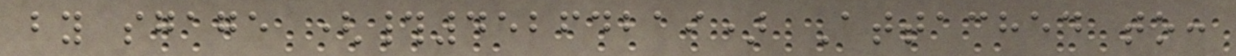by sgage (#45264219) Attached to:
